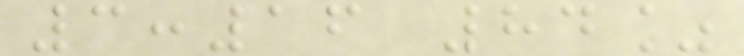3:16 84%
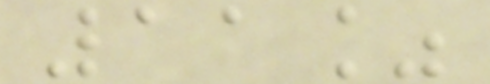11%
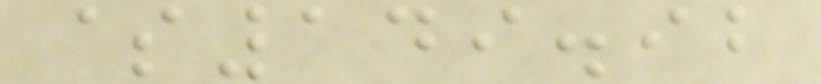$149.92
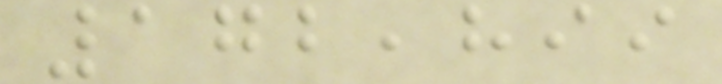172,899
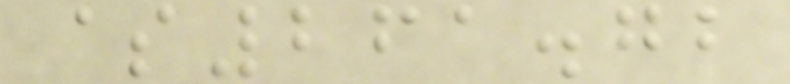$261.72
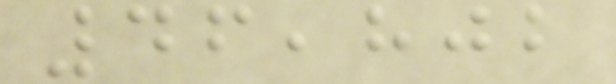46,802
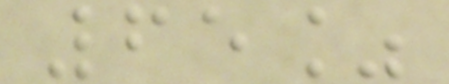65%
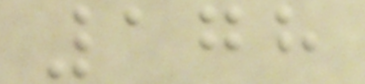178
